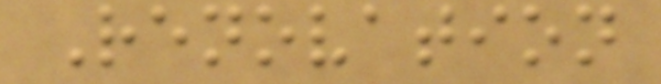Renovation
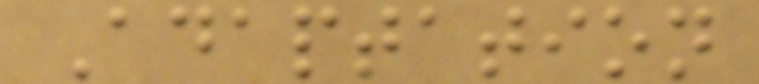Adaptation
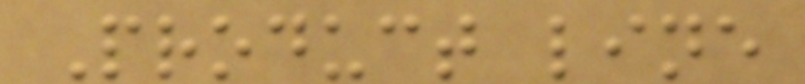Product line
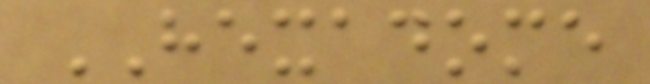HEXADOME
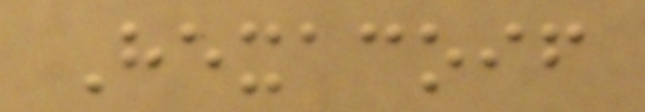Hexacoif
